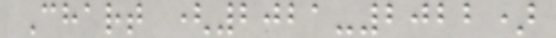Chart (2021-2022)
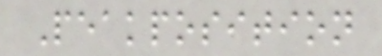Peakposition
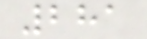281
